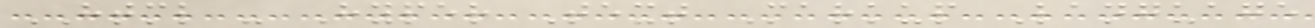HTML - Hyper Text Markup Language
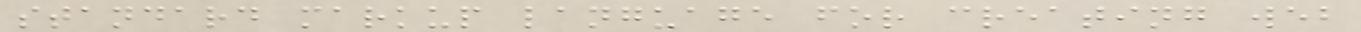standard markup language for creating web
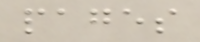pages
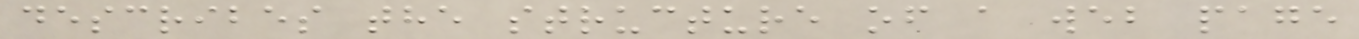describes the structure of a web page
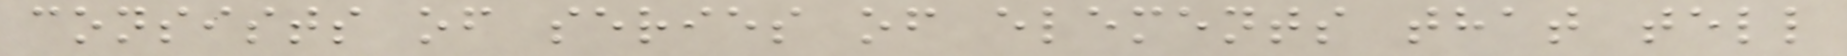consists of series of elements that tell
